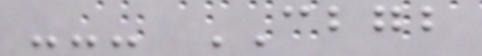--- CBGB
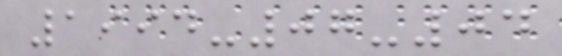1994-07-04
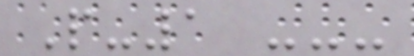P-1 ---
